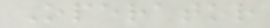Operator
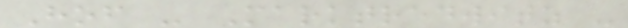Hof - Marktredwitz -
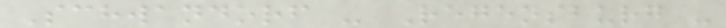Schwandorf - Regensburg -
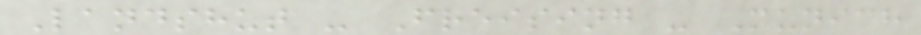Landshut - Freising - Munich
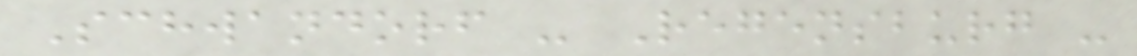Schwandorf - Regensburg -
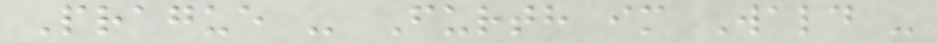Prague - Furth im Wald -
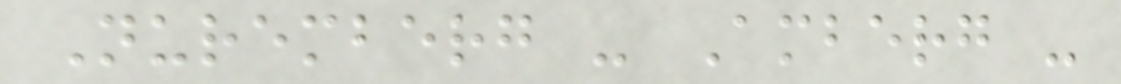Nuremberg - Amberg -
